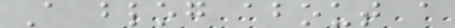A blog about a
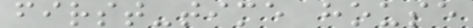first-time house
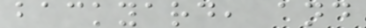backyard, and
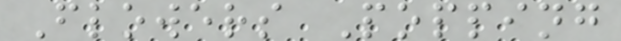Flowers Popping
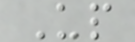Up
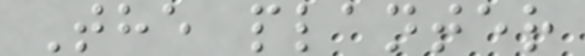The planter
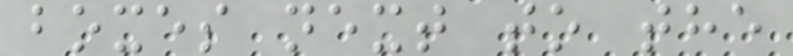boxes next to the
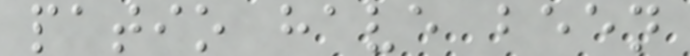patio have been
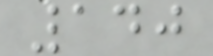140
